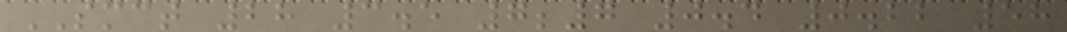SMCT 28 3.5 7;7 0.4 0.22 58
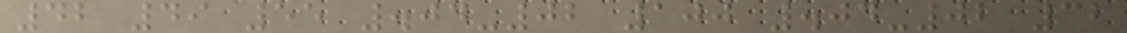42 49 55 .04-02 100 .04-02 32
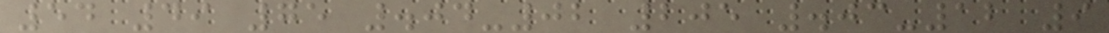54 49 75 .04-02 205 .03-12 9
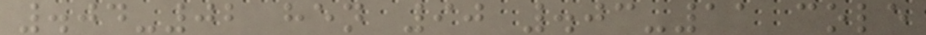.04-02 hen 90 .03-11 cole
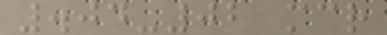.04-02 mcr
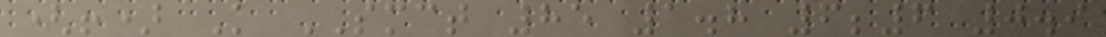(!) K SMCT 85 1.8 6;6 0.9
